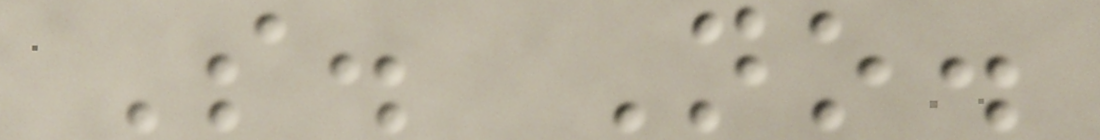S. No.
